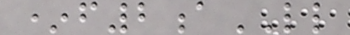*f2aLL
